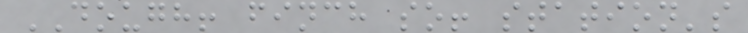DOUGH! finch so! station's
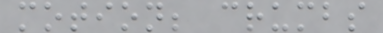motion; crumbs
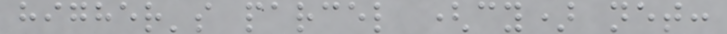higher's parcel (cy) net:
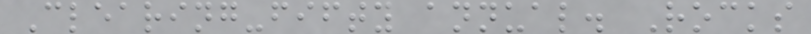Clearing-fifty annual. Rocks
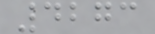4273
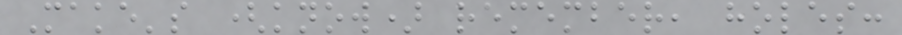Make's (know) remember, holes:
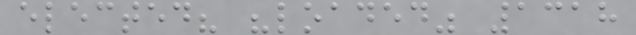elected? "loaded" 1318
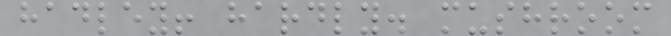hadley! hardly. mushroom
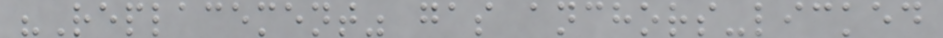"Replacement" gas anchors-licked
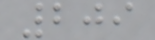209
